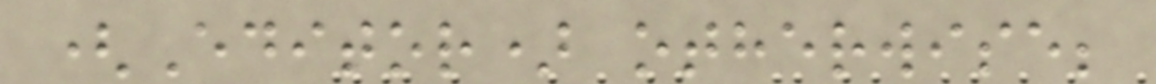(Editor) otherwise;
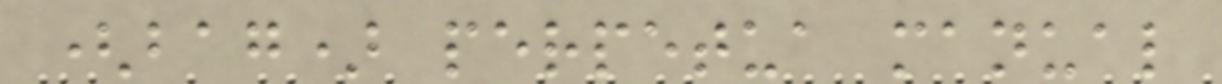(bag) perpetua manual
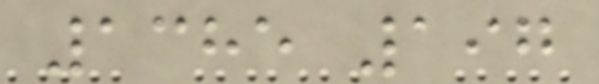1385 197
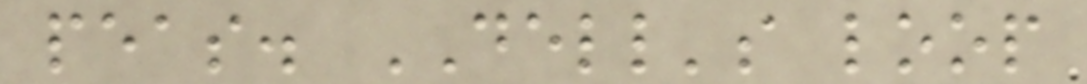peas. DELL's loop
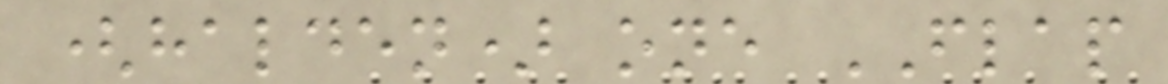(halden) one FLAP
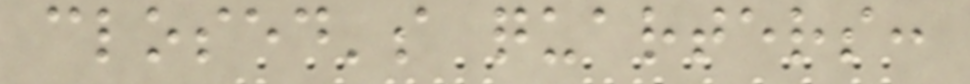closed's quarters:
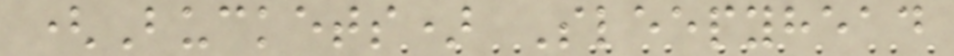(Buckets) Sleepyhead
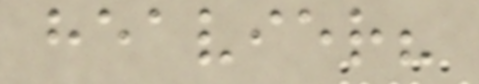heavier?
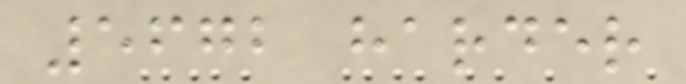5672 harder
